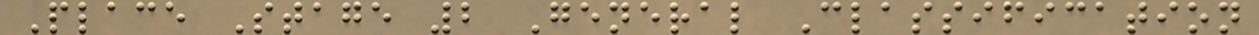Place Stage 2 General Classification
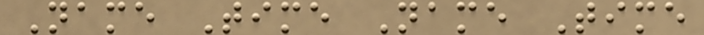Name Time Name Time
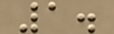1.
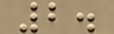2.
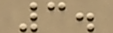3.
